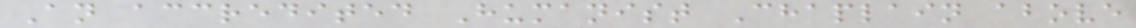An accredited Humanist Chaplain above
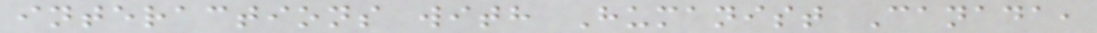interactions with Humanist Canada,
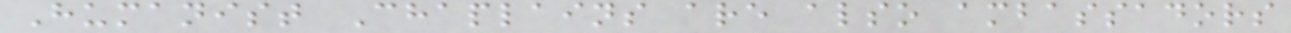Humanist Chaplains are also ambassadors
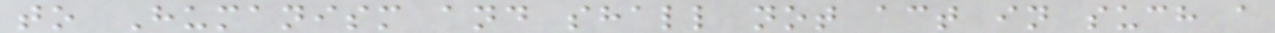to Humanism and shall not act in such a
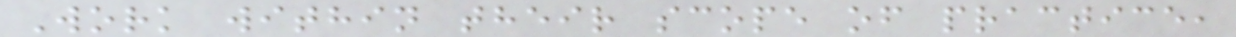Work within their scope of practice,
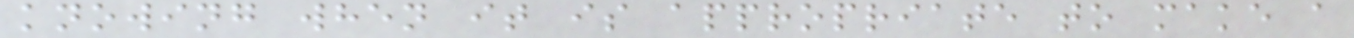knowing when it is appropriate to make a
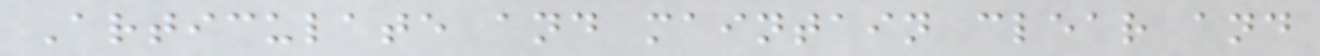Articulate and maintain clear and
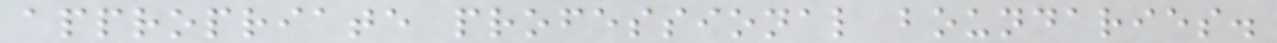appropriate professional boundaries.
